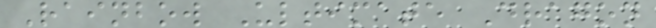Rainbow Ultimate Dragon
